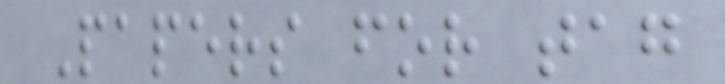Papers for tag
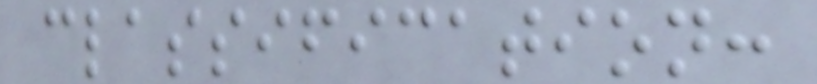classification:
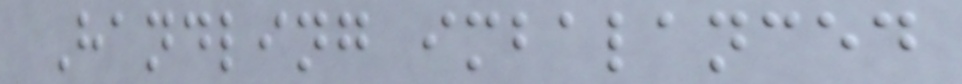Handling imbalanced
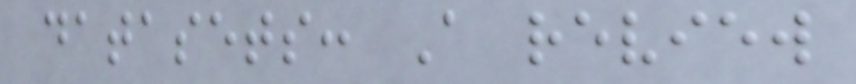datasets: A review
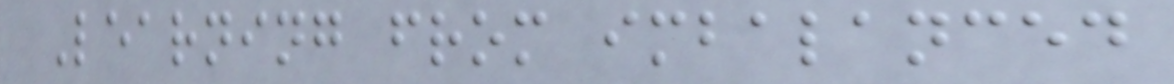Learning from imbalanced
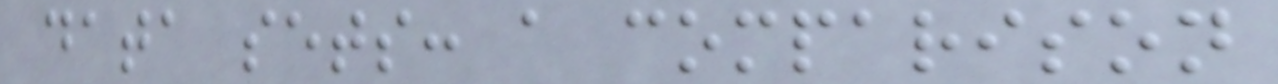data sets: a comparison
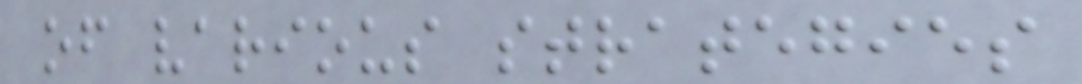of various strategies
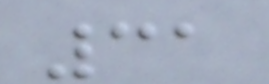31
